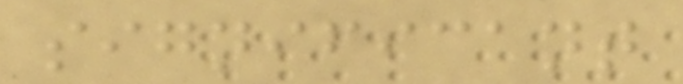significant
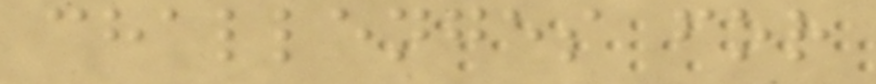challenges for
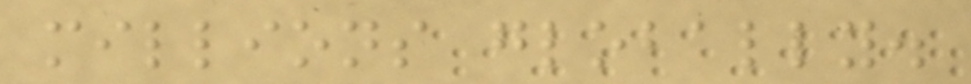millions globally.
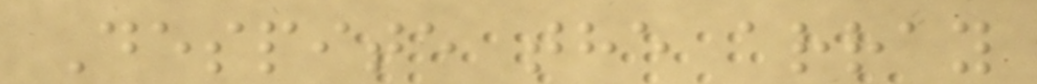Despite the array
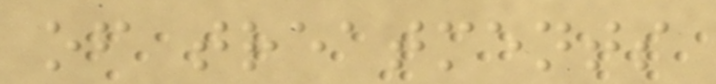of treatments
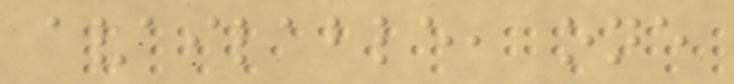available, one
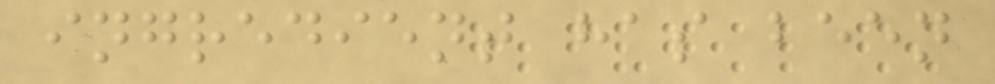ingredient has been
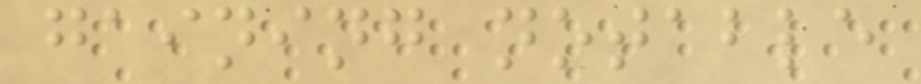gaining notable
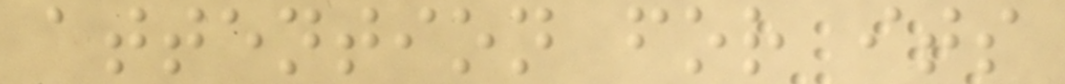attention for its
